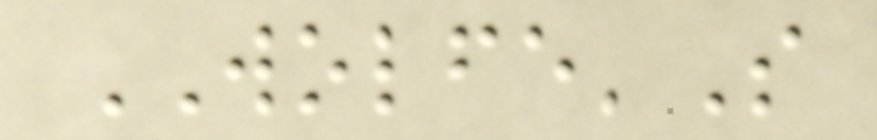WOLFE'S
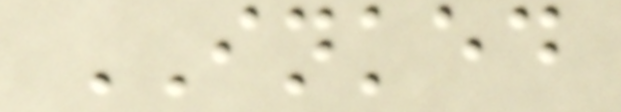INKED
